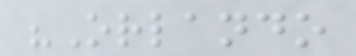"Orlando
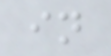in
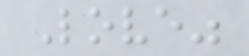Love"
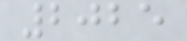2025
